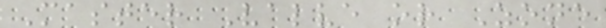Master Valve or Zone
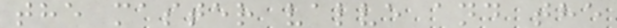the master valve and the
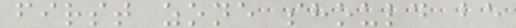first zone should be
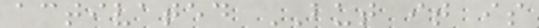activated BUT it is
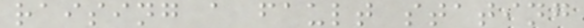raising a fault stating
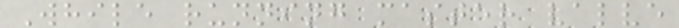While running master valve
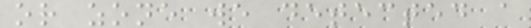or zone we detected a
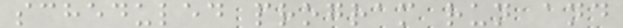scheduled program run and
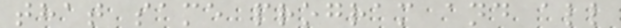that same program and all
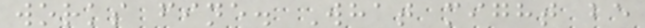works fine. What might be
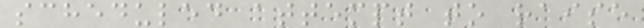scheduled attempt to raise
